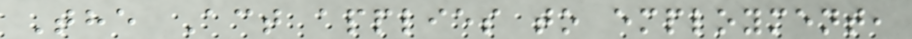The Act applies to employment,
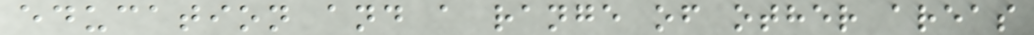education and a range of other areas
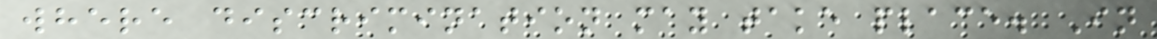where discrimination may take place. In
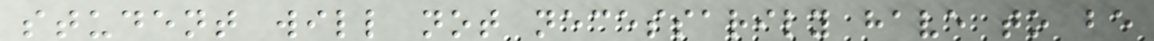student will not necessarily have to be
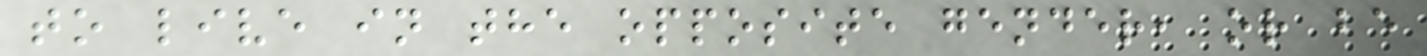to live in the opposite gender, or be
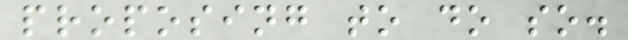proposing to do so.
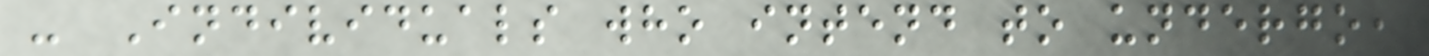- Individuals who intend to undergo,
